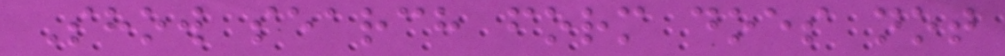Show search form does not
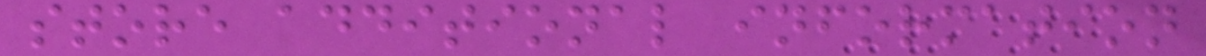store additional information
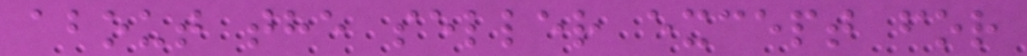about the seller except for
